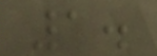1.
